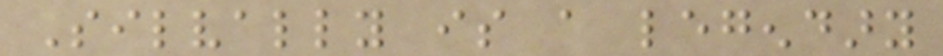Silvally is a legendary
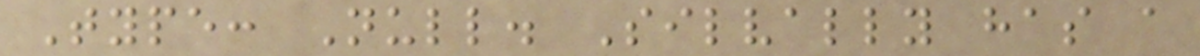Type: Null. Silvally has a
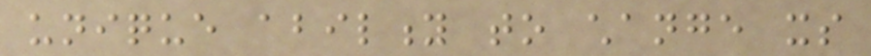unique ability to change its
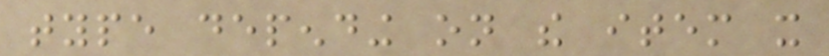type depending on the item it
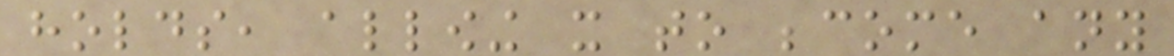holds, allowing it to become any
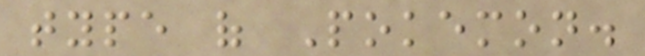type of Pokemon.
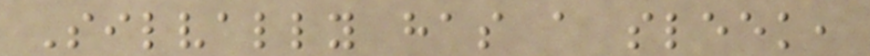Silvally has a sleek,
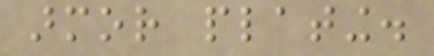armor plating.
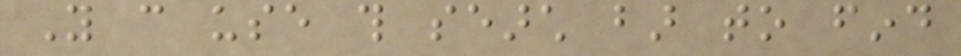You can use this search bar to find
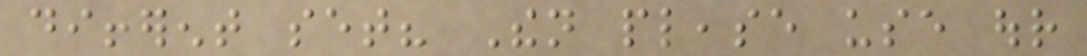different set? Then please use our
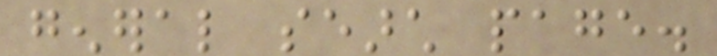general search page.
